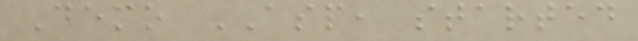Demo ASP, started
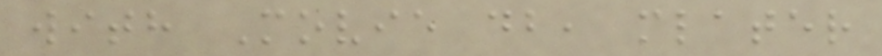with Movie db, mlater
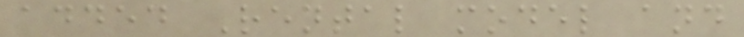added Rental model and
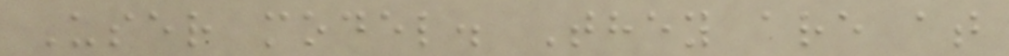User model. They are at
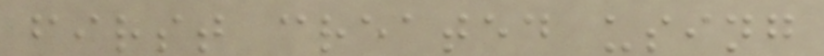first created using
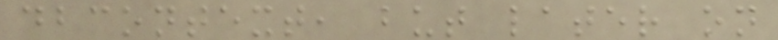dbcontext, but later on
